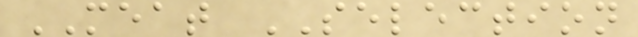MEAT SELECTION
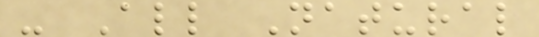- All Natural
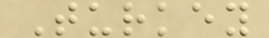Turkey
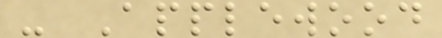- Applewood
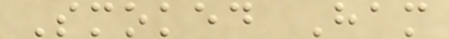Smoked Ham
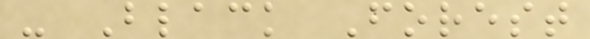- Black Forest
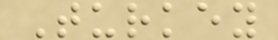Turkey
